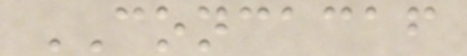CONCACAF
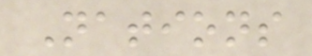Nations
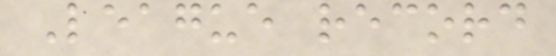League record
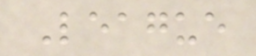League
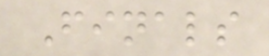Finals
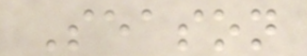Season
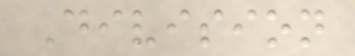Division
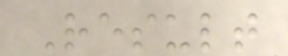Result
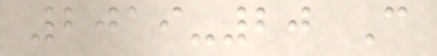2019-20 C
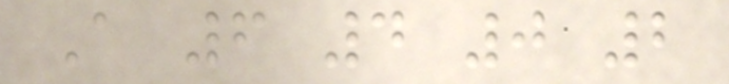A 6 4 0 2
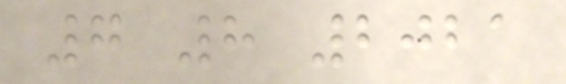7 8 2021
